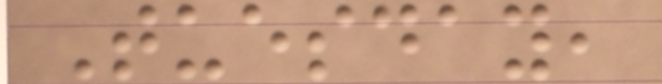Tuesday,
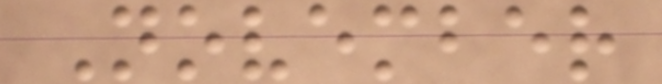November
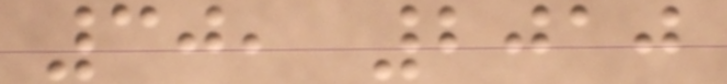30, 2010
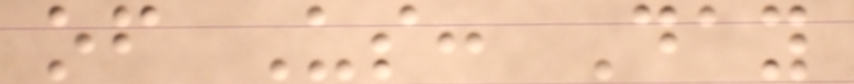of Us: Day
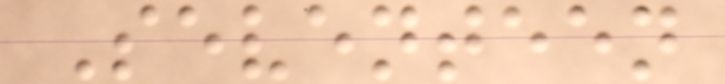Seventeen
